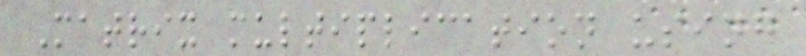Matrix multiplication using
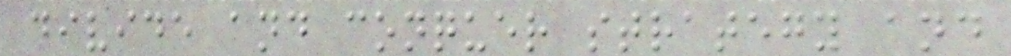divide and conquer strategy and
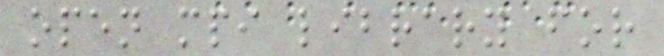open mpi library for
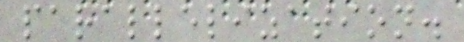parallelization.
